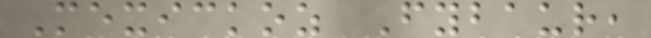Mexickoz Fybaur,
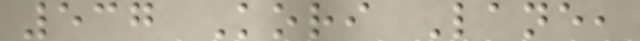537 Kori Lane,
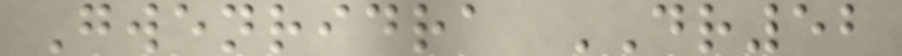Gwenridra DR52
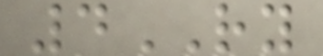4RY
